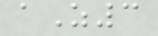aZ3
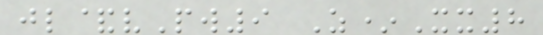jl&vPw9 Z*Xx8
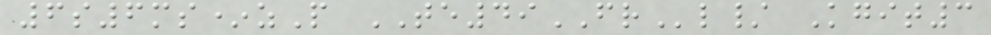6s6ms*zP TE49FRl/ Kgit3
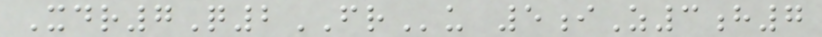Xdr7Q2FRu 5iZ3h7
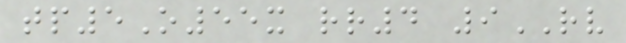tp5O55x rr4 9RV
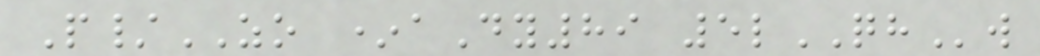P/ZO *aDy89 5lQHw
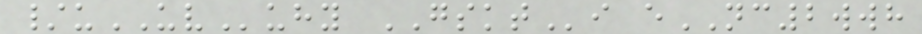/uUVuhy GSKTi eNC2wwh
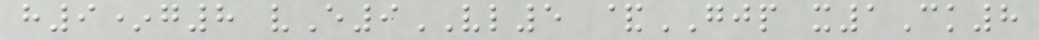h9*g8 vE9VL5 &GJP x1Ck8
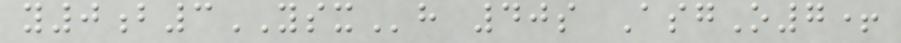y0b3YSXh 40s AsgO7+
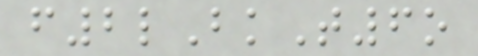f2lBkT6o
